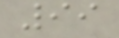99
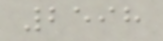2598
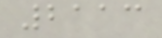2113
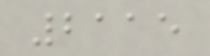2115
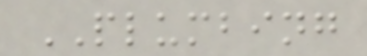PLUMBING
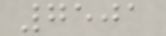7501
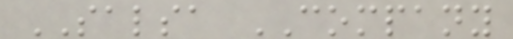SALSA COMPANY
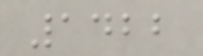1422
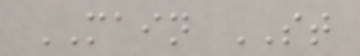MAIN ST
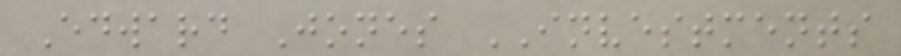Edward Jones INVESTMENTS
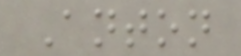Anton
